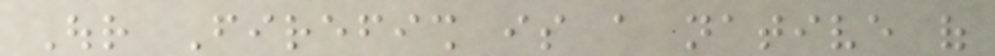Our Firefish is a native of
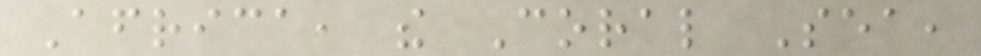Africa, the Coral Sea,
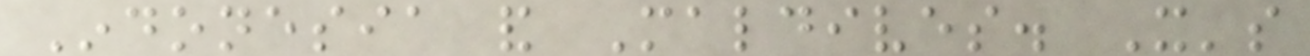Indonesia and Maldives. It's
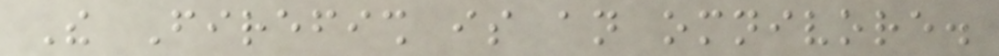The Firefish is an omnivore.
